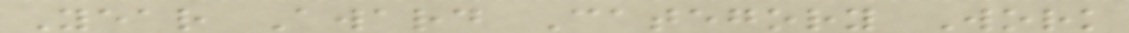Year Award Category Work
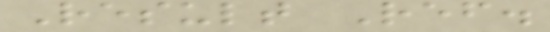Result Ref.
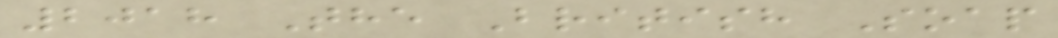2018 The British Soap
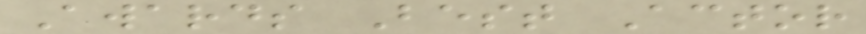Awards Best Actor
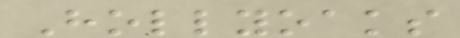Hollyoaks
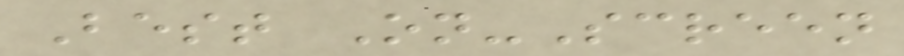Best On-Screen
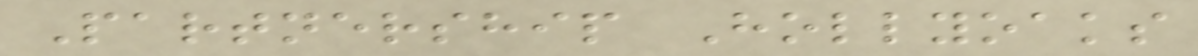Partnership Hollyoaks
